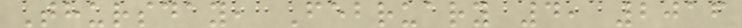Thursday, February 4, 2016
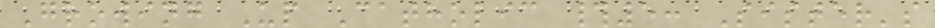Growing Up Catholic #5: Sister's
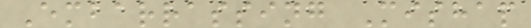Embarrassing Mishap
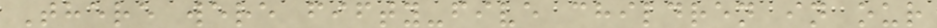There were fifty-five children in our
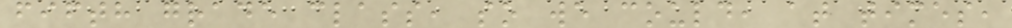fifth grade class, so we could, at times,
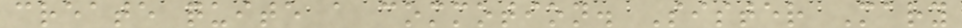create quite a commotion. Sister Mary
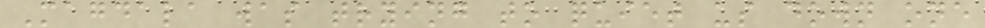Magdala was trying to quiet us down one
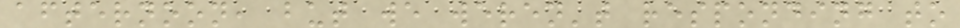afternoon, but we weren't responding to
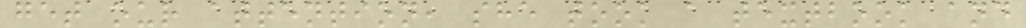get our attention, she took a textbook and
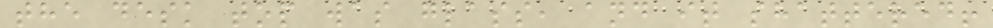the desk top was glass, and it shattered!
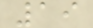19
